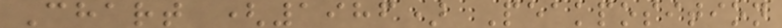Chart (1986) Peakposition
